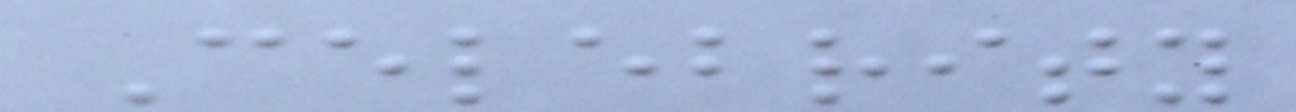Celebrity
